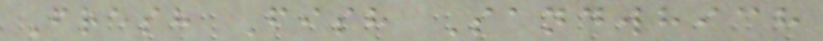Fresh Fish Sandwhich
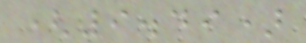(9.49)
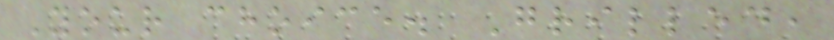Your choice. Grilled,
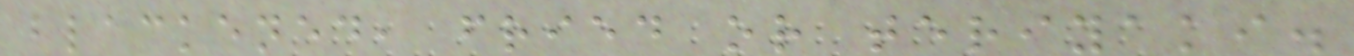blackened, fried or teriyaki.
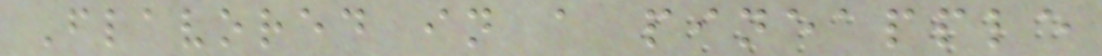Flavored in a pineapple
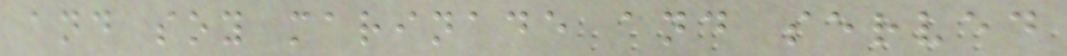and soy marinade and served
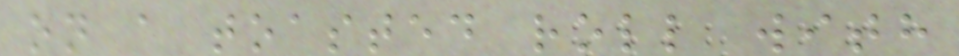on a toasted roll with
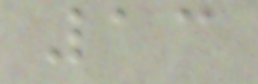13
